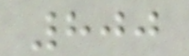800
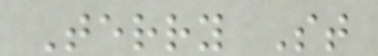Terry St
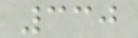330
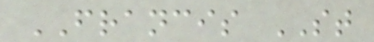FRANCIS ST
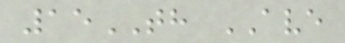15TH AVE
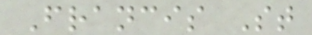Francis St
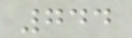744
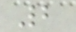2
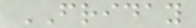FRIDAY
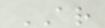AR
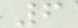6
